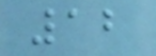12
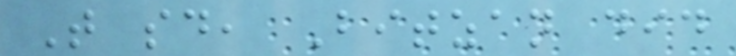That said, Bitzan did
